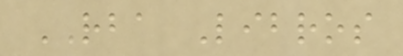RBA Libros
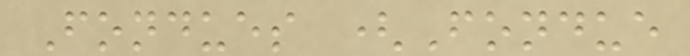Fondues (Fondue
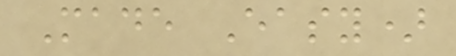Made Easy)
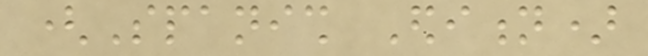(Spanish Edition)
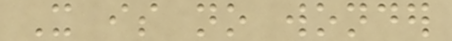It is no wonder
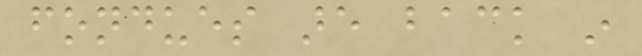fondues are back in
